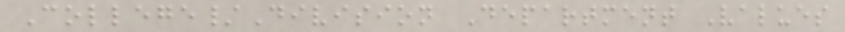College/Division Department Values
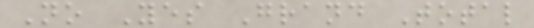No Yes Grand Total
